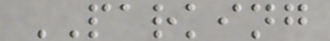PARKING
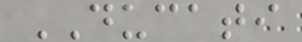DUCATI
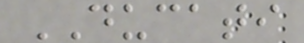DUCATI
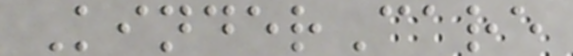KinderCare
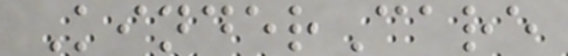KinderCare
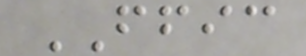FFIC
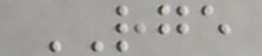RGE
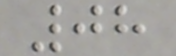08
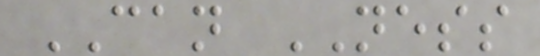CAN NESS
